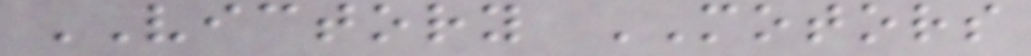VICTORY MOTORS
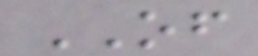OF
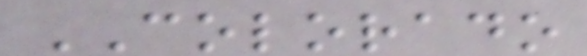COLORADO
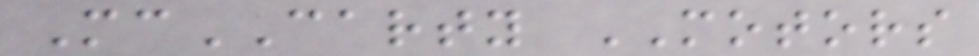McCARTY MOTORS
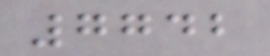7742
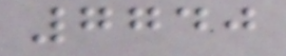7740
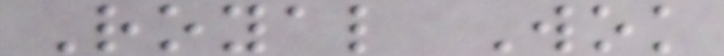Royal Wok
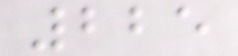225
